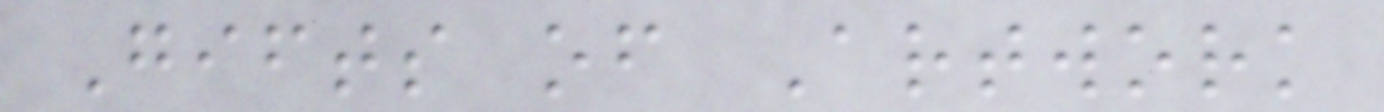Gifts of Artwork
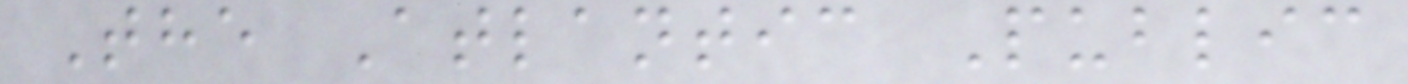The Atlantic Public
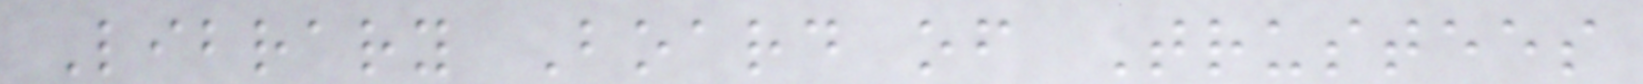Library Board of Trustees
